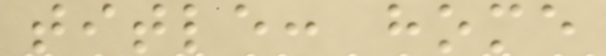title: home
